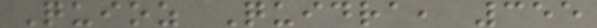Quioz Quidra, 355
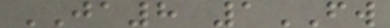JA8 1FW
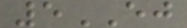5EJ
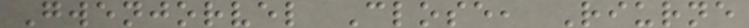Gwenjorvel Close, Riurne
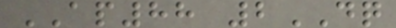AP88 2DQ
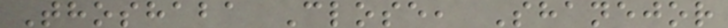Thoshaba Close, Shanejor
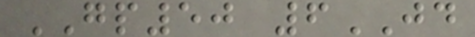GP50 6JD
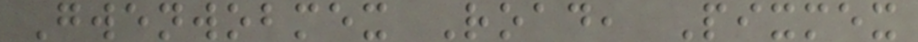Gwenwobmex Road, Pixmex
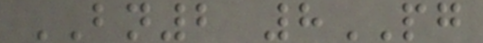BN2 8PG
